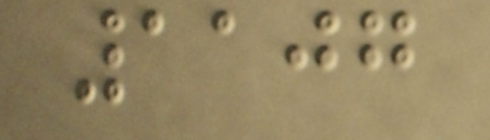1107
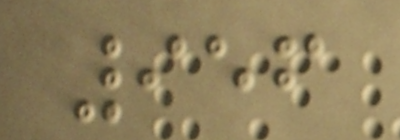956
